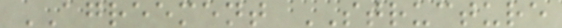AGREEMENT STRUCTURE
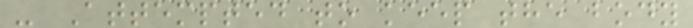- Attempted to keep the body
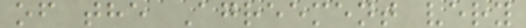of the Agreement very
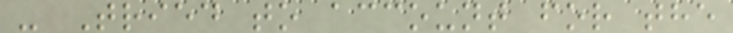- Tried to account for the
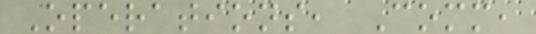Operations, Comm,
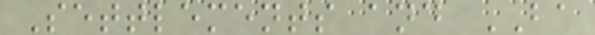Settlements and BA
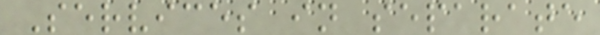Services in separate
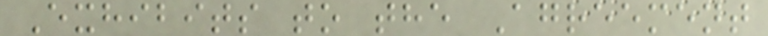Exhibits to the Agreement
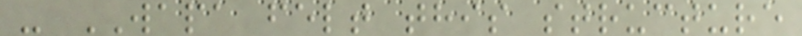- WAPA felt this structure
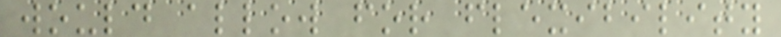would allow for flexibility
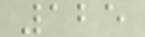125
